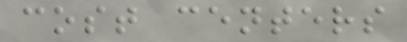cost centers
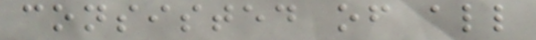consisted of all
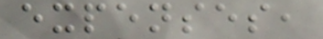expenses,
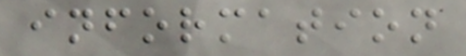information
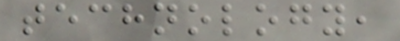technology,
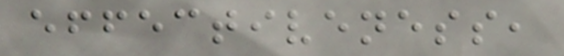effectiveness,
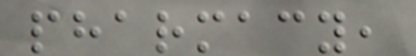pharmacy,
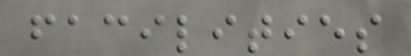facilities
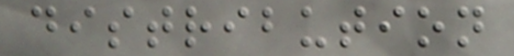distribution
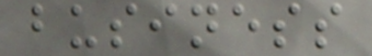business
